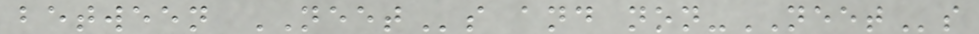between NEETs and non-NEETs
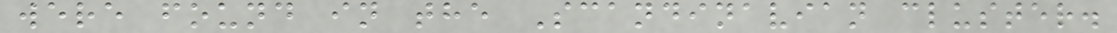were found in the Scandinavian cluster.
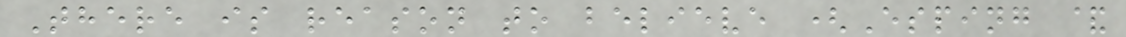There is reason to believe (Esping &
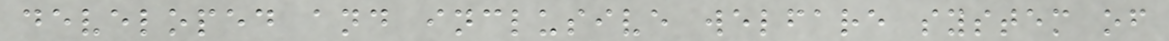developed and inclusive welfare system of
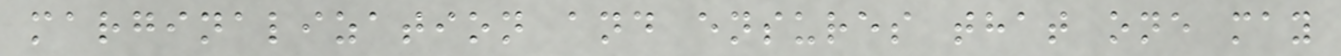marginalization and ensures that one may
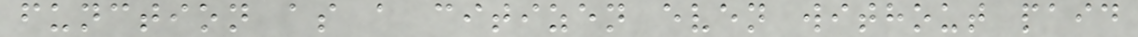function as a citizen even without paid
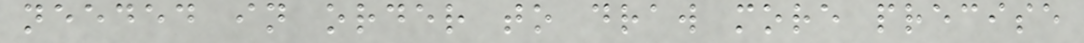needed in order to draw more precise
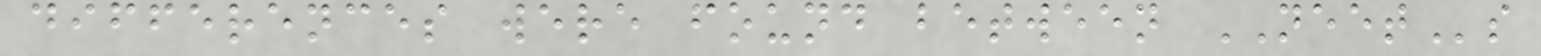differences were found between NEETs
